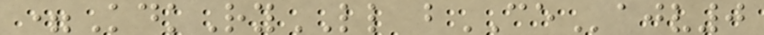=KdkRyLL bCEajv0
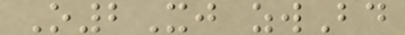O2Xj zwBd
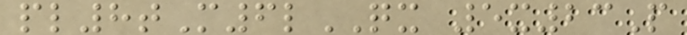pl8tM6lQX 5x23P
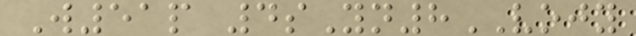W51p 4sYn8VOJY
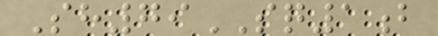Sh79SQ1b
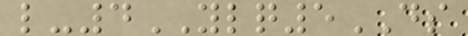l-4YLQ5DS
